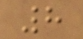8
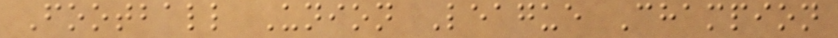Football Union League Champion
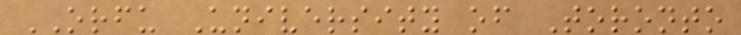ORFU University of Toronto
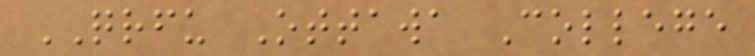QRFU Ottawa College
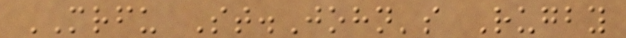MRFU St.John's Rugby
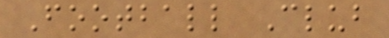Football Club
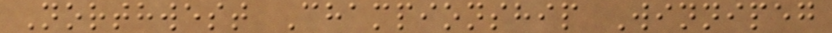Northwest Championship Winnipeg
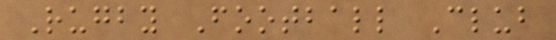Rugby Football Club
